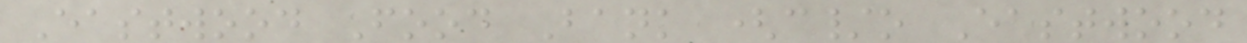Eastwood Food Bank (c/o Eastwood
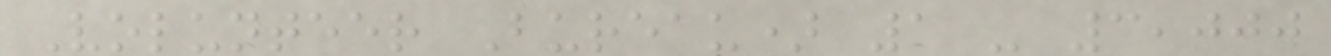Volunteer Bureau) 1 - 3,000
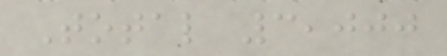Total 3,000
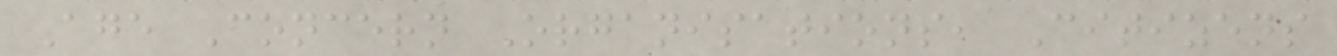Age Concern Organisations, Citizens
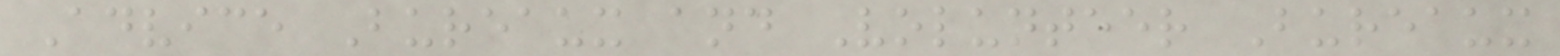Advice Bureaux and Volunteer Bureaux
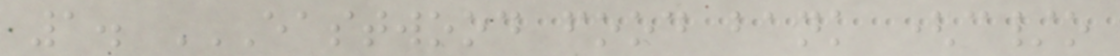1. EASTWOOD FOOD BANK (C/O
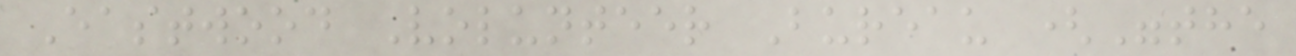Eastwood Volunteer Bureau ("the
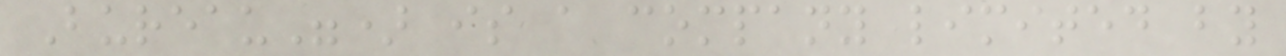Bureau") is a company limited by
